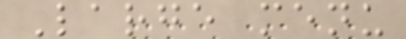Large menu
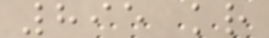895 kr
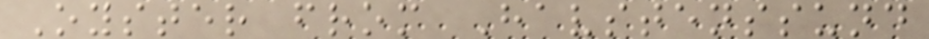Oyster from Havstenssund
